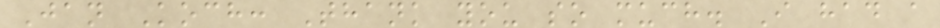Jan Koch: Thank you so much. I had a
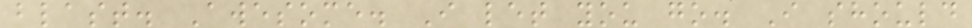blast. Awesome. I let you go. I should
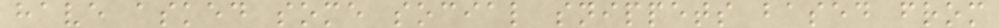have asked some social snippets based from
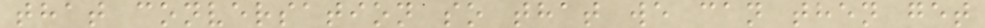that conversation so that we can then get
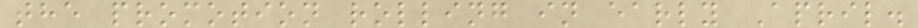the promotion rolling in early April.
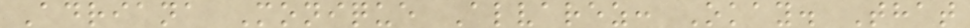Adriana Monique Alvarez: Okay. That
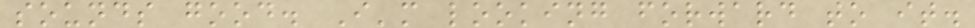sounds good. I'm looking forward to it.
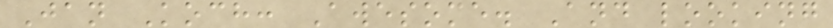Jan Koch: Awesome. And looking
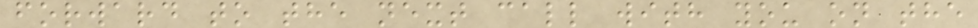forward to the next call with you on the
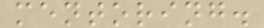mentoring.
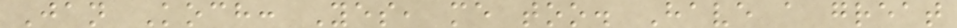Jan Koch: Yes, me too. Have a great
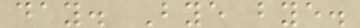day. Bye bye.
